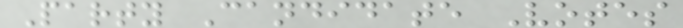Party Candidate Votes
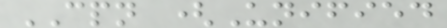CPN (Unified
